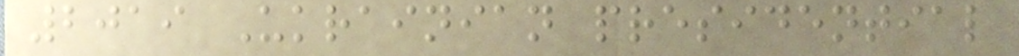2019 Ukrainian presidential
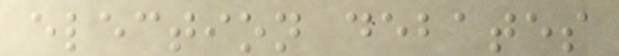election debates
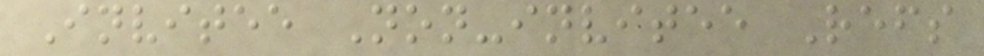Invitee Non-invitee Refs
